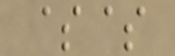$$
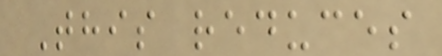This reduces
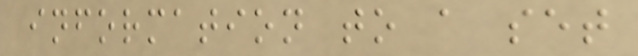information to a set
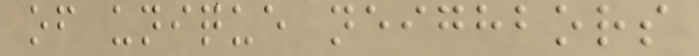of unique neighbors
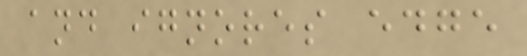and ignores edge
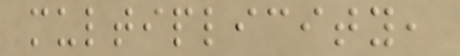multiplicity,
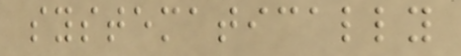systematically
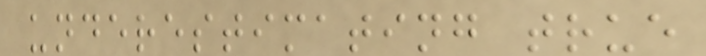underestimating true
